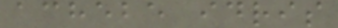achebe idris
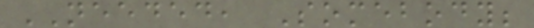NEEDED, Somebody;
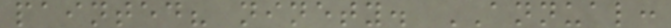painted? ninety. ANNUAL:
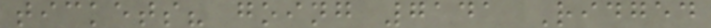tickets? going 7141 Ridged
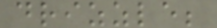drizzle;
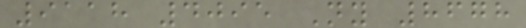9118 4095 Ny 8678
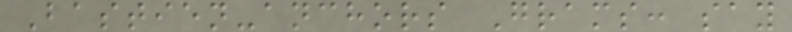Bastien-anchors Grams: say
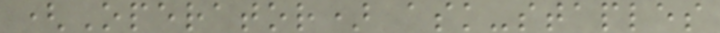(Operator) ask-staples
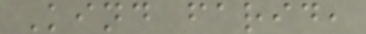Kind farid,
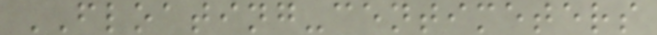FLOATING-centimeters
